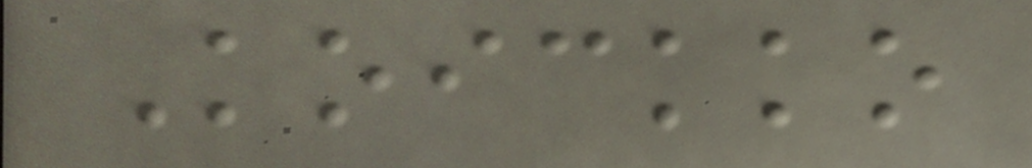Koickko
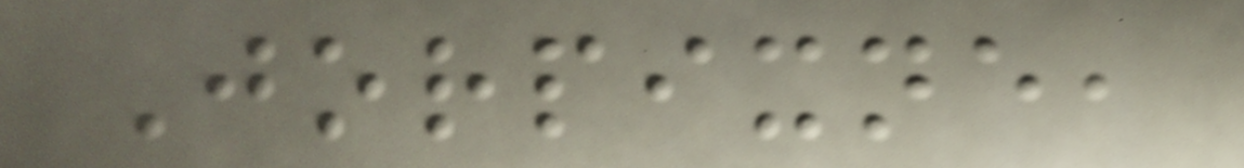Jorpixne,
